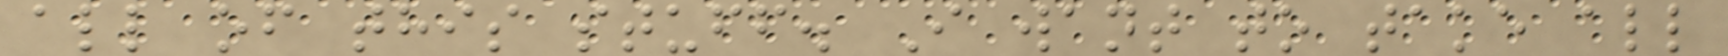all of this stuff. I want to take all
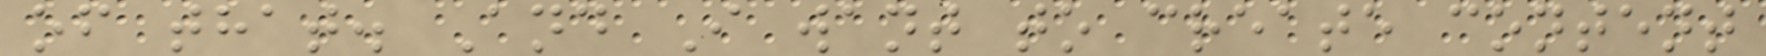of that. And I want to create content
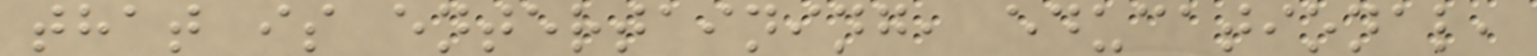that is entertaining, educational,
